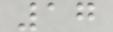17
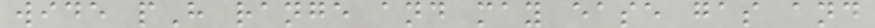wide pH range and may ease gas and
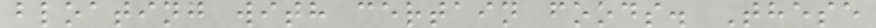bloating with certain foods. These
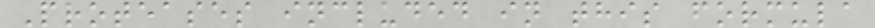Proteases included in this formula
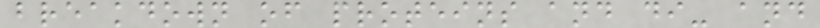breakdown of proteins and di- and
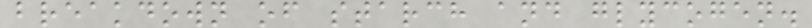breakdown of starch and glycogen.
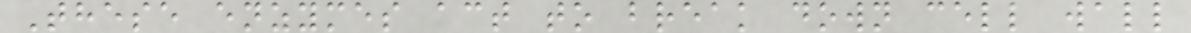These enzymes act to break down cell wall
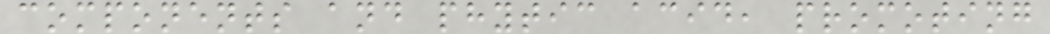components and phytic acid, promoting
